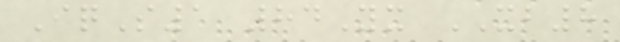IqS1 84Yx XB8
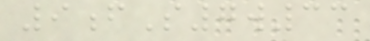9fS7w33
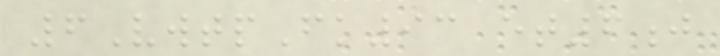6VwtpFk93 et6j
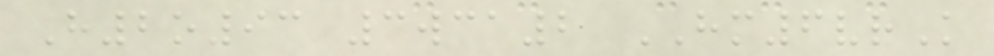H2o93 3wca2 HM6vrK
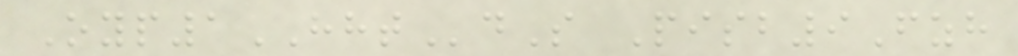Oyp1HHTdS Pisb9Fzh
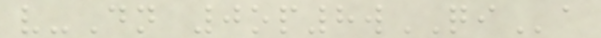v-Dn 0op8wQIa
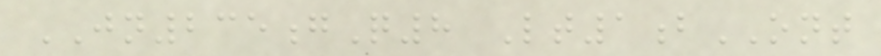JN235gQ8 Lt1bONT
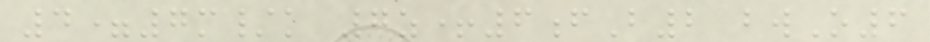4=7m/k 7z+6fB2 bwO6
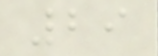29
